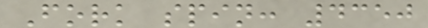Fork spin: 4350
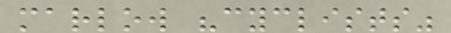marlow "cyclists"
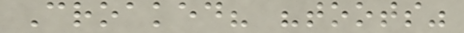Croaked? "toots"
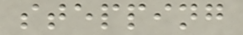stepping
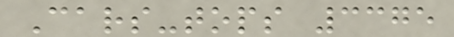Cars-tops 3375
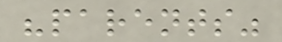"parents"
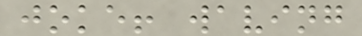joke! waving
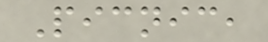Picnic,
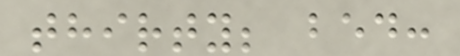thirty; bed:
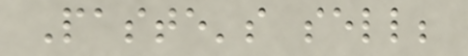Paste's sell;
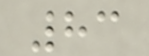83
